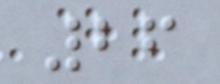26
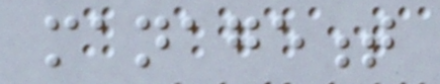management
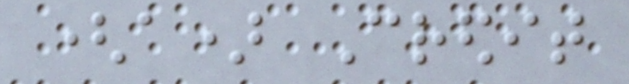(a) Credit
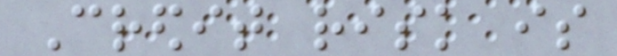Credit risk is
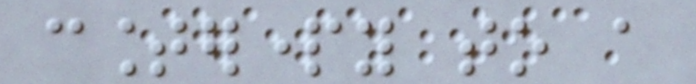counterparty to a
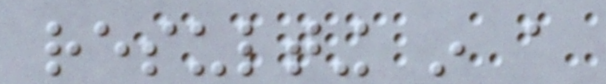resulting in a
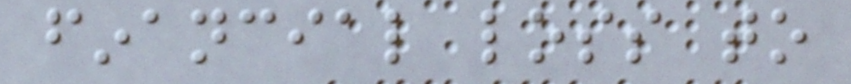financial loss to
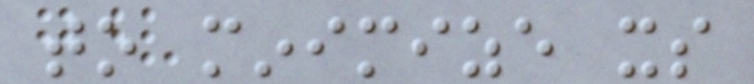to minimize its
